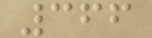366
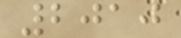2010
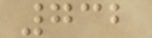732
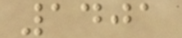1401
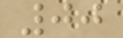00
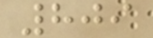809
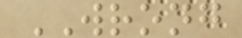WRONG
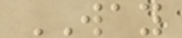WAY
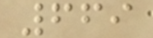669
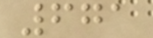671
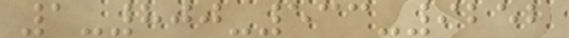1-800-533-9252
